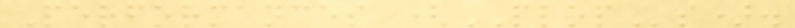Performances (PLOPs).
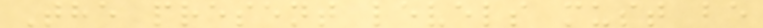The present levels must be
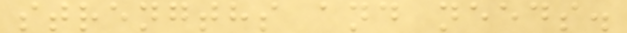strengths and needs.
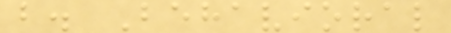b. Behavioral
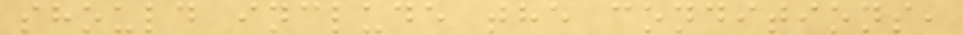should include the conditions,
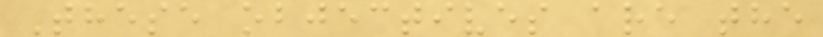These objectives are the
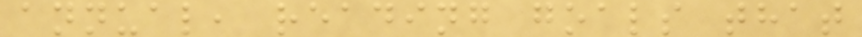annual, reading goals that
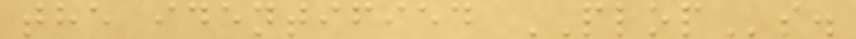the identified PLOPs.
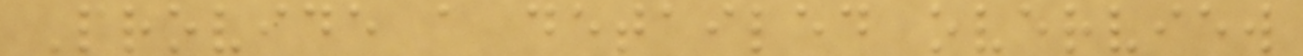Provide a detailed overview
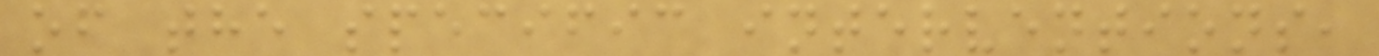of the specific interventions,
